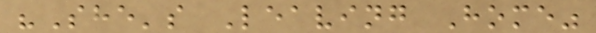"She's Leaving Home"
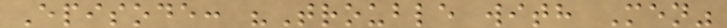Episode: "Trouble with Men"
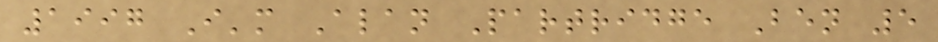1997 I'm Alan Partridge Ben 5
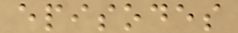episodes
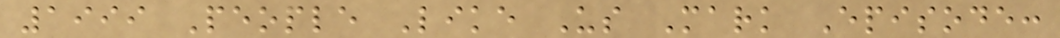1999 People Like Us Mark Episode:
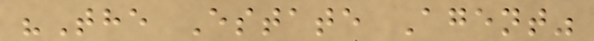"The Estate Agent"
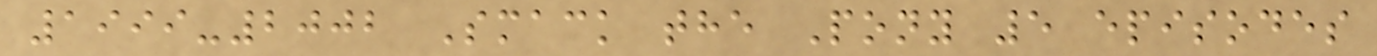1999-2002 Smack the Pony 5 episodes
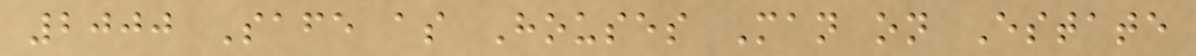2000 Safe as Houses Man on Estate
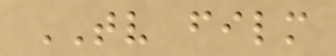TV film
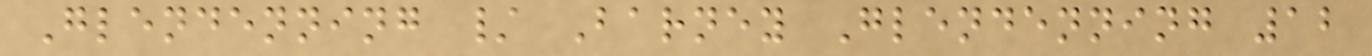Glendenning / Barney Glendenning 12
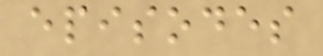episodes
